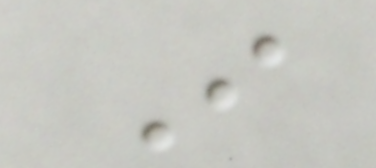I
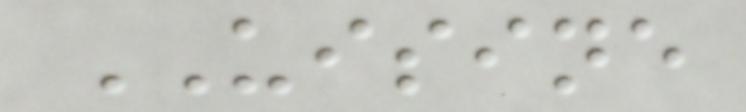UISINE
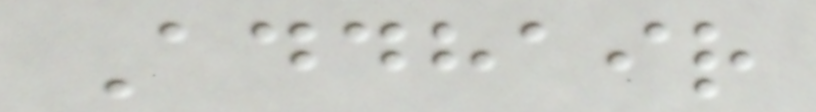Addhair
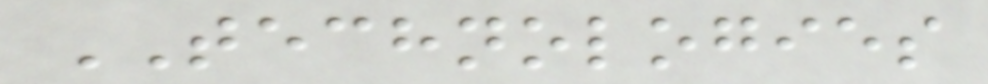TECHNOLOGIES
